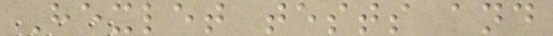Hexlet tests and
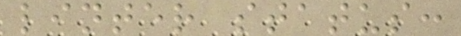linter status:
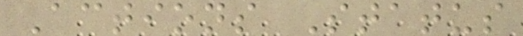Actions Status
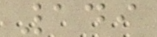149
